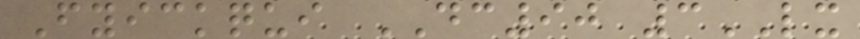Fyickqui DC90 3LX
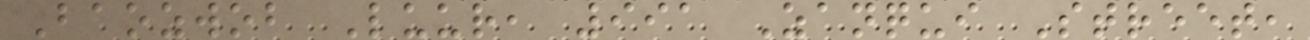Baozwob Luur, 991 Zanqui Street,
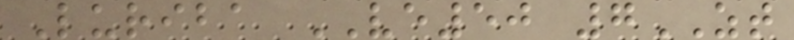Luriba VE50 7ZT
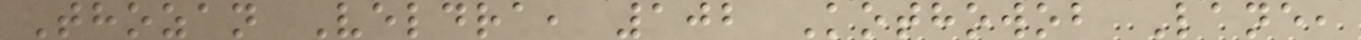Thozan Veldra, 102 Kothowob Lane,
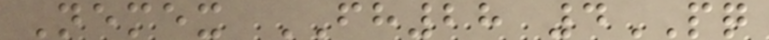Nemex FH28 4PQ
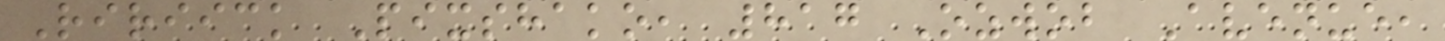Ririick Pixshako, 817 Ozwob Avenue,
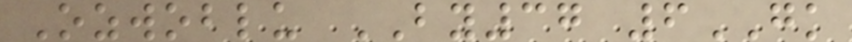Ozwoblu BY37 6GK
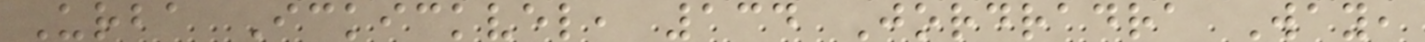Urba Ickickvel, 134 Jordradra Way,
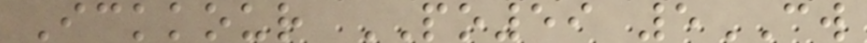Ickkour PO59 5CW
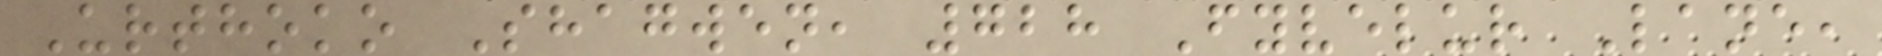Urthoko Shagwen, 728 Fyvelur Lane,
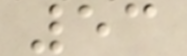53
